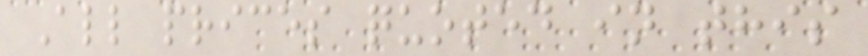All prices quoted in this
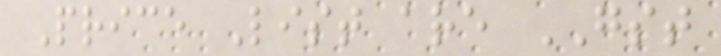Price List are GST
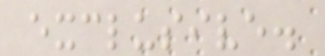exclusive.
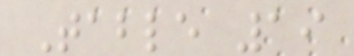Table 19
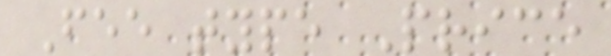Fee type Price
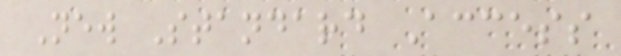New Standard Access
